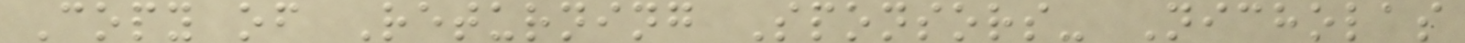Copy of Returning Sponsors- Nicholas
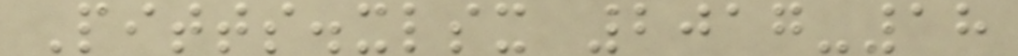Pitts.xlsx 2017-18
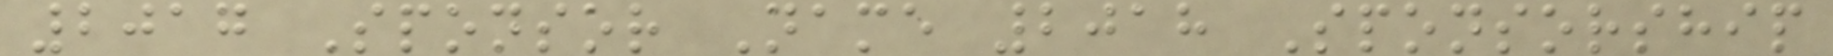2017 Sponsor Name 2018 Sponsorship
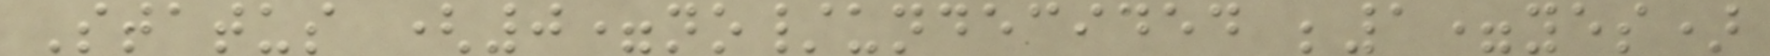Status (0=no/undecided ;1=yes)
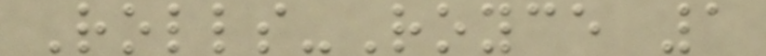Rolls-Royce 1
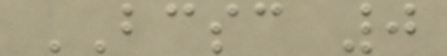BCSC 0
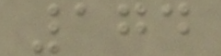174
